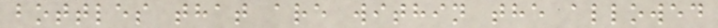bottles that are within the allowed
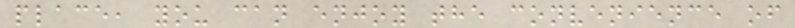place, you can enjoy the convenience of
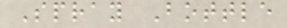Spray Bottle
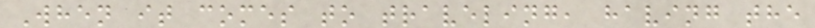When it comes to traveling, having the
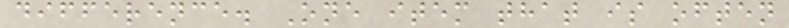difference. One item that is often
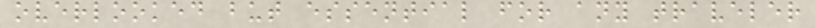overlooked but essential for any traveler
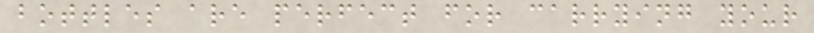bottles are perfect for carrying your
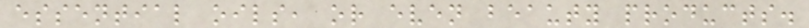essential oils, or even beauty products.
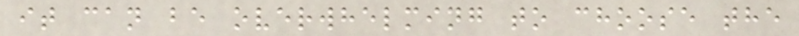it can be overwhelming to choose the
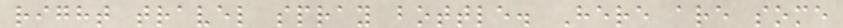right travel spray bottle. Here are some
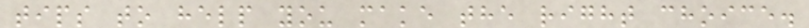tips to help you make the right choice.
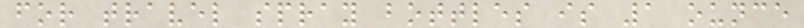for travel spray bottles is 1 ounce
